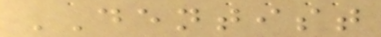DENTIST
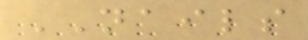NAILS
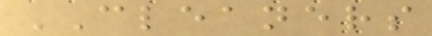CLEANERS
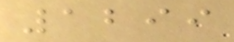1299
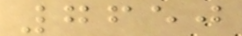7650
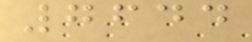7644
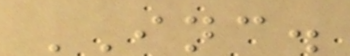INC.
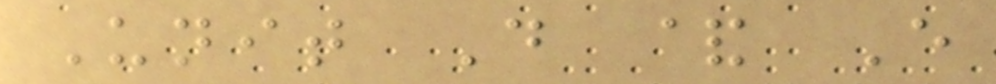Unit D & E
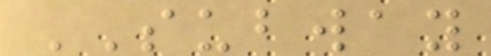SUBWAY
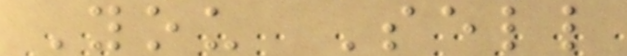You Sell
